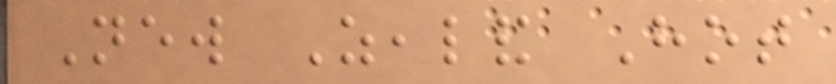New Zealand Hot
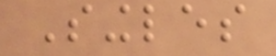Singles
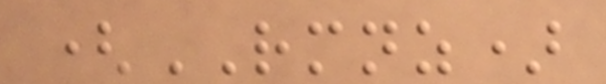(RMNZ)
